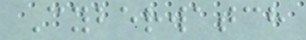Cyberwatch
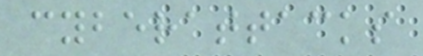cyberattacks
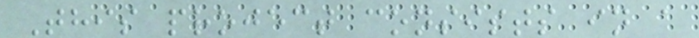This project consists in a
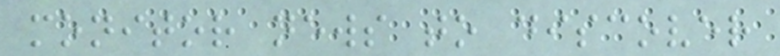monitor news to discover
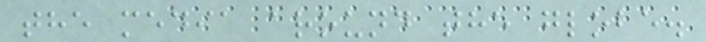the media around the globe.
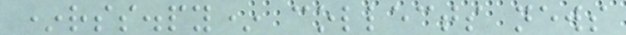*rss.py* collects news
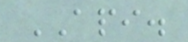API.
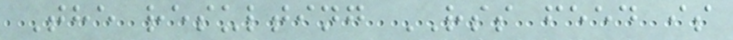The resulting RSS feed is
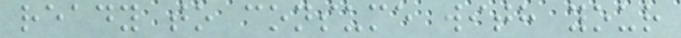ready to consume with your
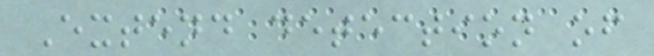Extend detection of
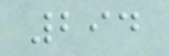294
